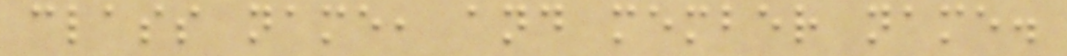class name, and member name.
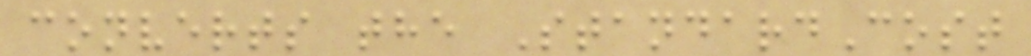converts the StandardCost
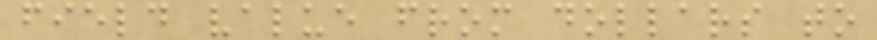field value from dollars to
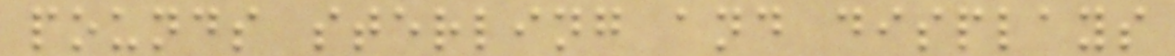pounds sterling and displays
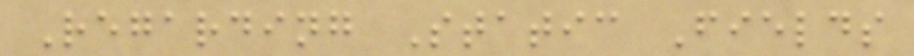Regarding Static Fields
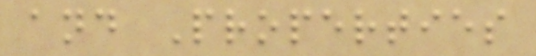and Properties
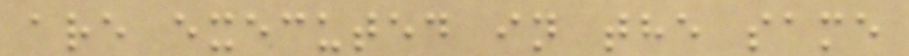are executed in the same
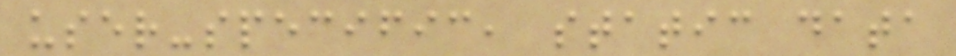user-specific, static data
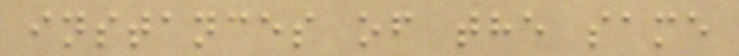instances of the same
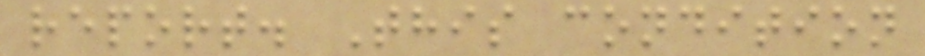report. This condition
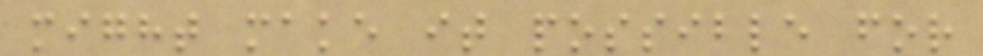might make it possible for
